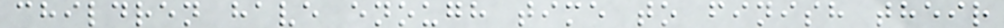children have enough time to finish their
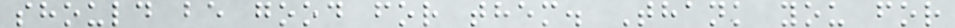should be good for them. Thank you for
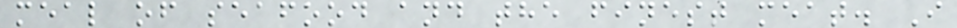meal of seafood and the finest meat. I
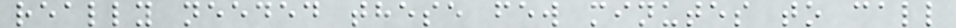really needed these few minutes to call
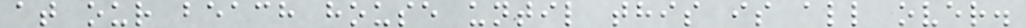at our beach house until this is all over.
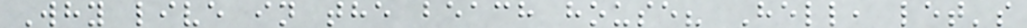Why live in the beach house? Hell, let's
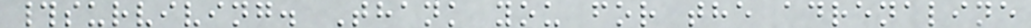#surviving. Thank you for the adrenaline
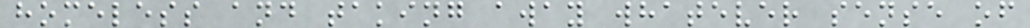homeless and taking away whatever sense of
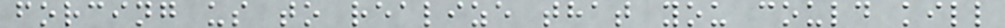forcing us to realize that you could kill
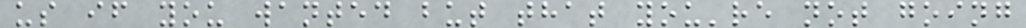us if you wanted but that you're not going
